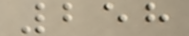258
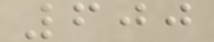600
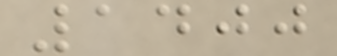1400
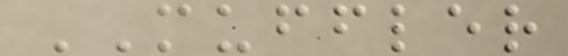MUFFLER
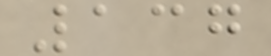137
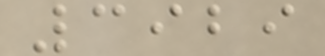3929
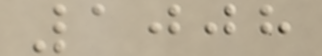1008
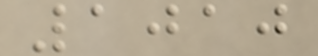1010
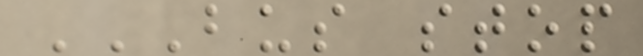BUS STOP
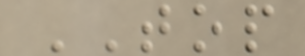TOP
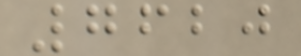7620
